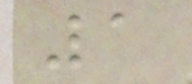1
